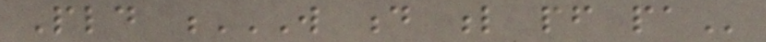Pld W D L PF PA
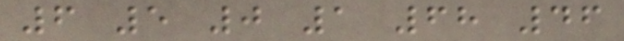6 5 0 1 68 46
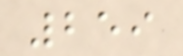259
